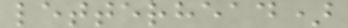letterhead)
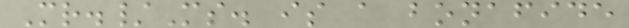Mr./Ms. is a bonafide
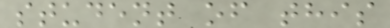student of this
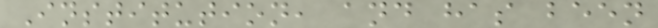Institution, and has been
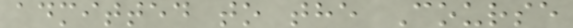admitted to the Course
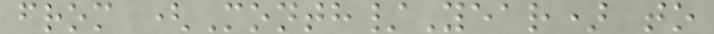from (Month/Year) to
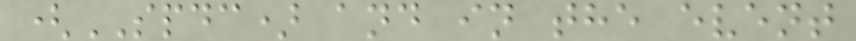(SPDC) and in the event
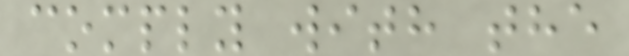comply with the
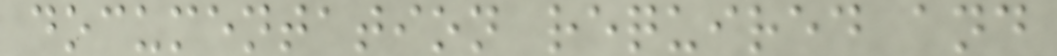documentation required and
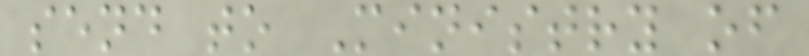send to Ministry of
